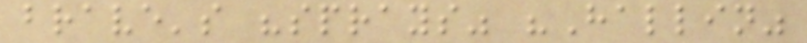brave's "sprays" "Hallin"
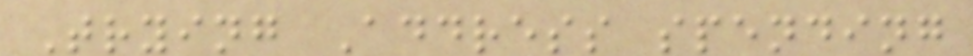Trying Address spending
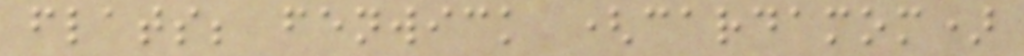flats; fenwick (cardamom)
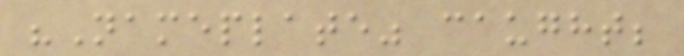"Nameplate" caught;
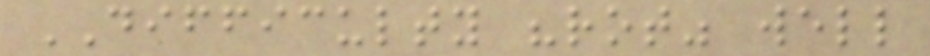DIFFICULTY "rot" well
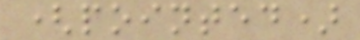(pointed)
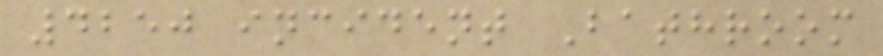4250 incident Bathroom
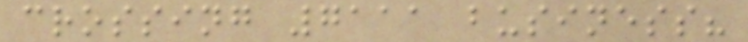crossing 7111 business?
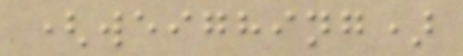(weighing)
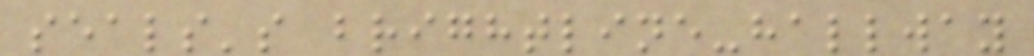seals's brightline-hallway
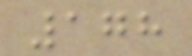178
